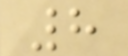8
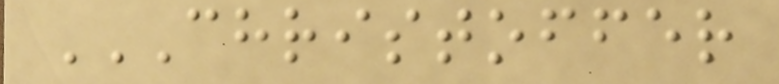CHRISTOFFER
